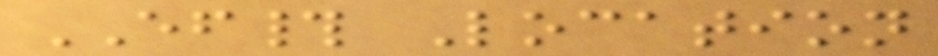EF# Location
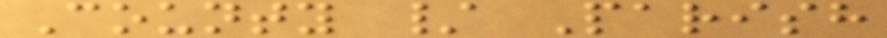County / Parish
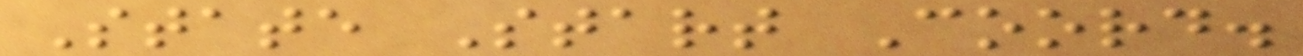State Start Coord.
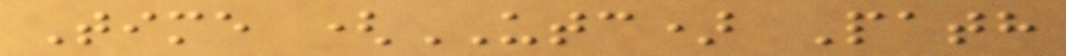Time (UTC) Path
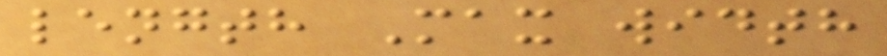length Max width
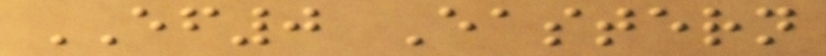EF0 Eastern
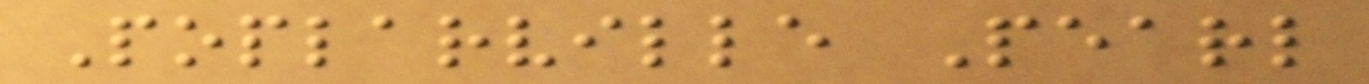Poplarville Pearl
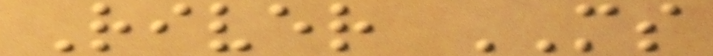River MS
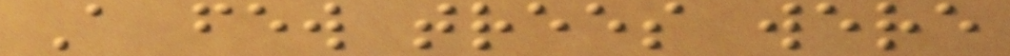A few trees were
